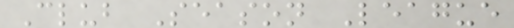Club Season League
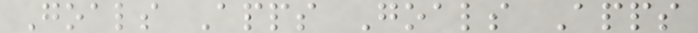Goals Apps Goals Apps
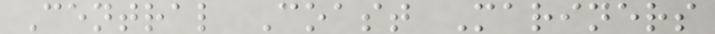Central Coast Mariners
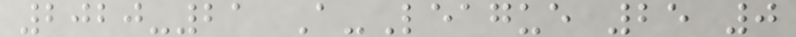2020-21 A-League 25 0
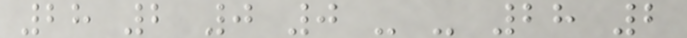28 2 0 0 - - 28 2
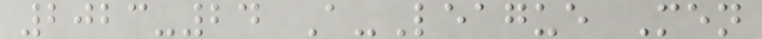2023-24 A-League Men
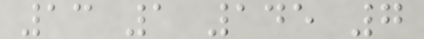13 1 145 7
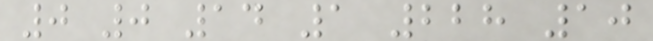0 0 14 1 228 10
